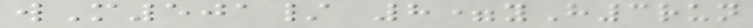wM501/ 8=yH3run
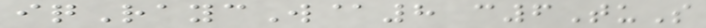iqRaycW@8 c6TuS
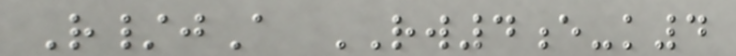R/jA RW4e-k4
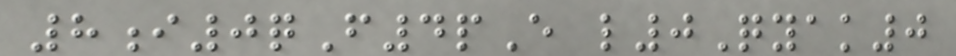8i0qF4pE l0Qyak0
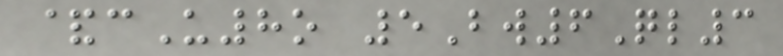&cU8o 5Bw6Ql3
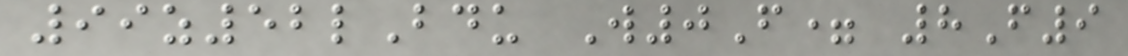99z52lBdu W0F= 8F9
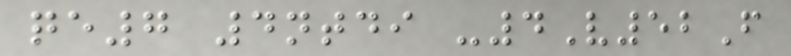qe7 4ntdi -4V52F
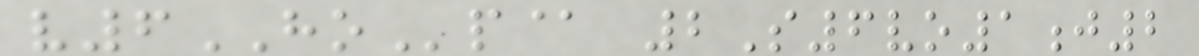v6HOp@ 2S6vo1j2
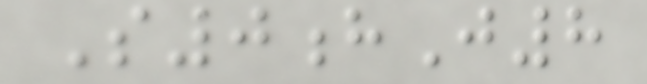S0hJ8
